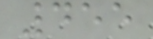455
